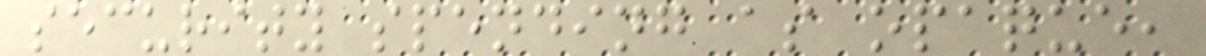security spending as opaque,
